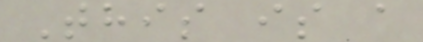This is a
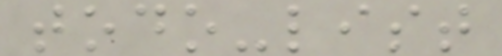todo-list
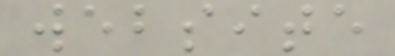website
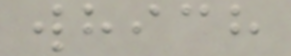which
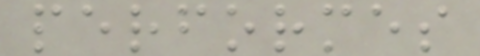performes
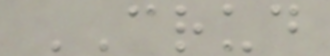CRUD
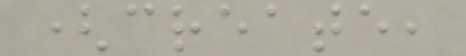(create,
